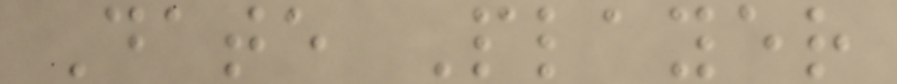Date Player
